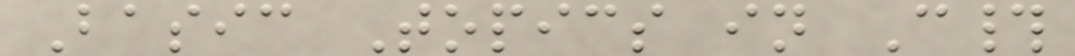Basic Topics in C#
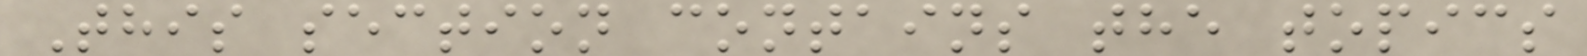This section contains the topics
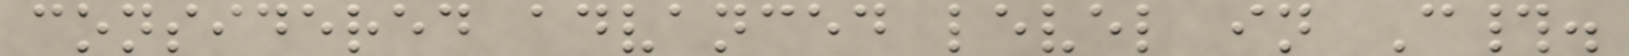considered advanced level in C#.
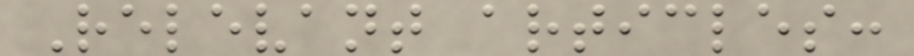Relevant articles:
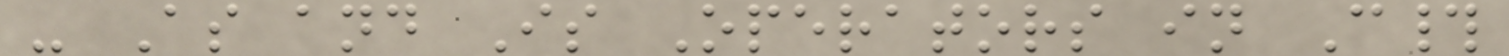- As and Is Operators in C#
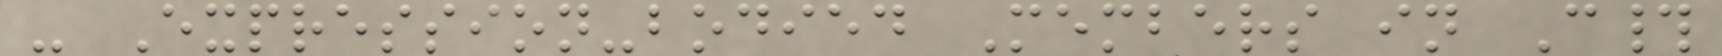- Expression-bodied Members in C#
